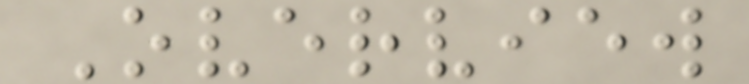Overview
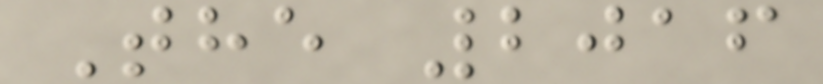The 2016
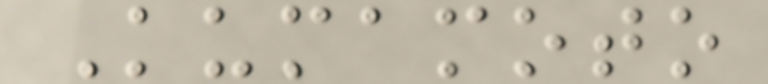Kumamoto
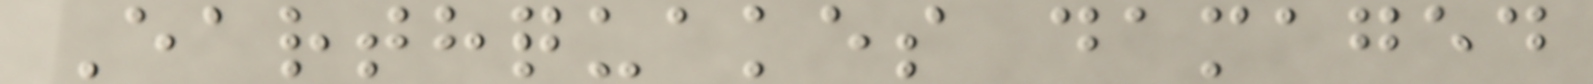Earthquakes damaged
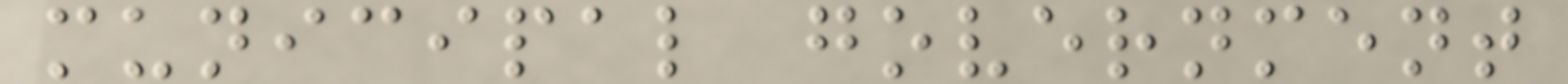municipal government
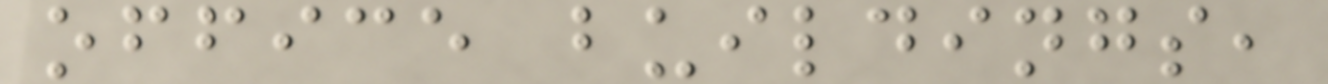office buildings,
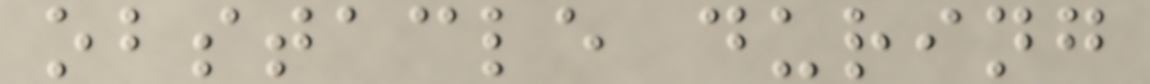obstacle during
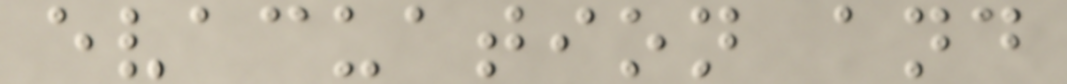evacuation and
